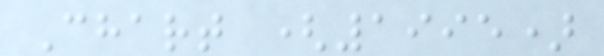Chart (1995)
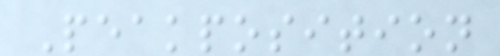Peakposition
